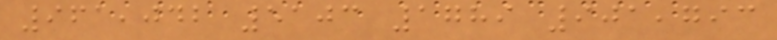961,042 5103 1789 901,793
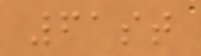61st
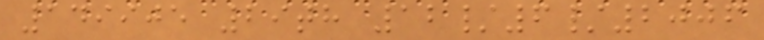149905 29th 12/6/2006
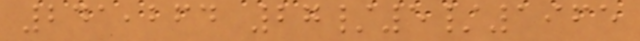241,264 27/5/1965
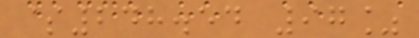$248.54 97%
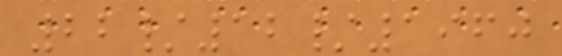22/12/1960
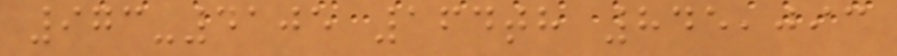973-4105 164th 845,093
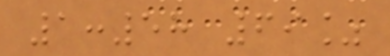1:58 69%
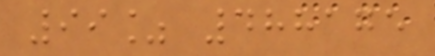99% 488175
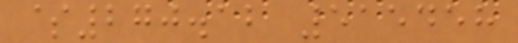$270.12 515458
